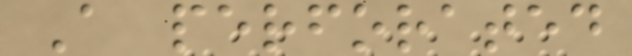A perforated
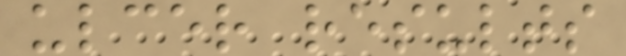ulcer results
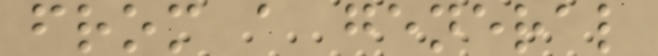from a general
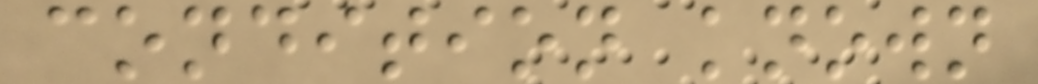condition known
